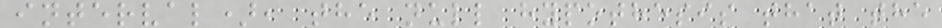interval), the null hypothesis that the
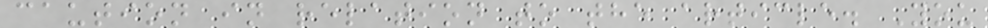caution in relation to the article. You
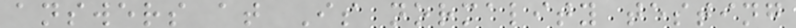answers at Is normality testing
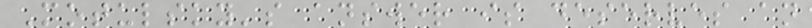Motulsky's answer is deserves an
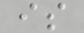is
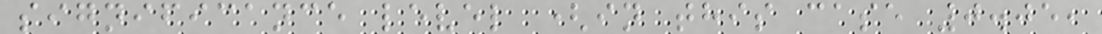significance level (in this case 0.05,
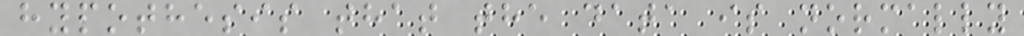hypothesis that the data is normally
